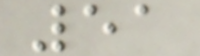51
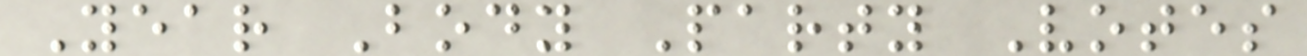Year Body Party Votes
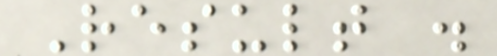Result .
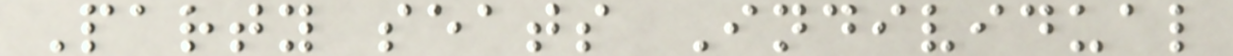Party seats Individual
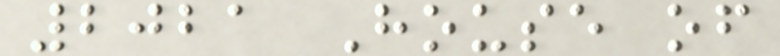2021 House of
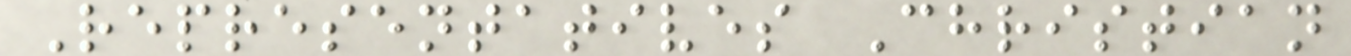Representatives Christian
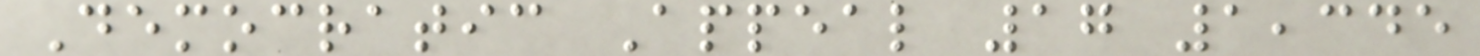Democratic Appeal 17 1,345
